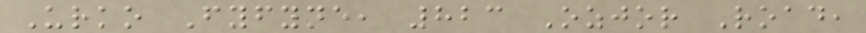Urko Fyfyne, 823 Ozjor Road,
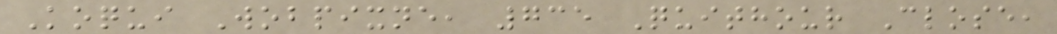Koqui Wobpixne, 735 Quithour Close,
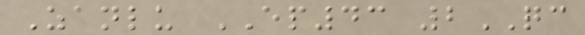Zanlu EP43 2QC
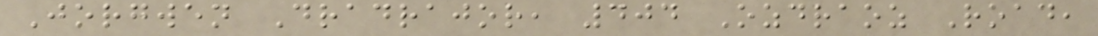Jorgwen Dradrajor, 404 Ozdraoz Road,
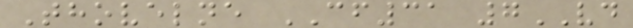Thovelne CF31 7VD
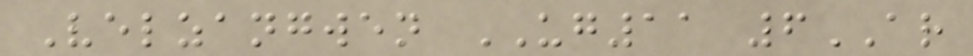Velzangwen UG11 6AR
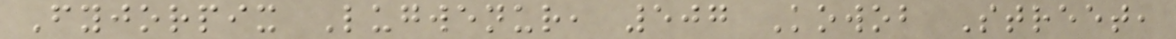Fyjorpix Lugwenur, 507 Kowob Street,
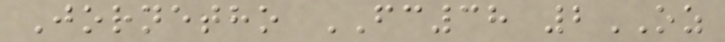Jornetho FC38 2OZ
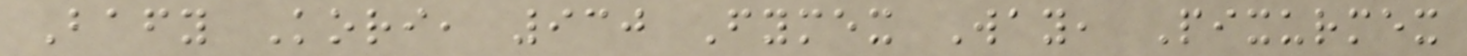Bafy Kori, 930 Fymex Way, Pixurmex
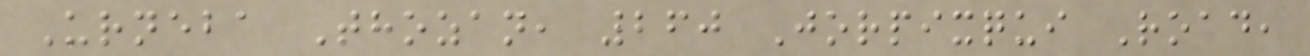Urneba Thozan, 260 Jorpixqui Road,
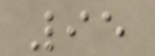95
